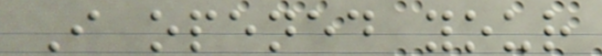I opened your
